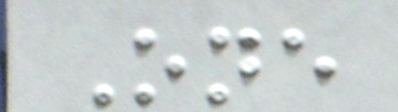One
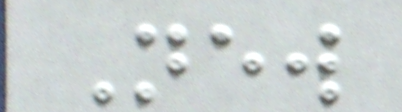New
